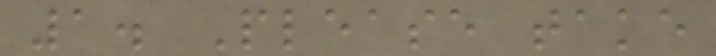1. Please take
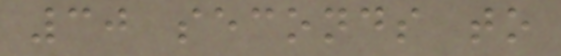30 seconds to
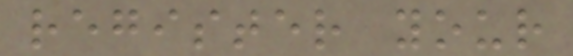register your
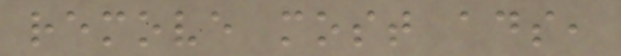remove most ads,
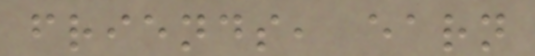friends, earn
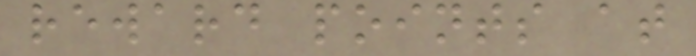reward points at
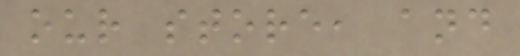our store, and
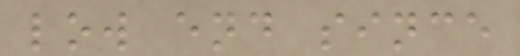low end since
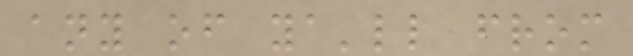any of ya'll from
